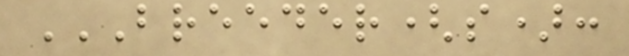BREEDER(S):
